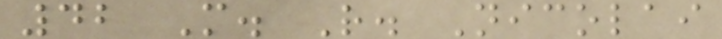42 M. R. Nicolai
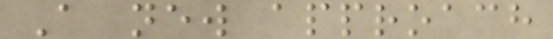A new approach
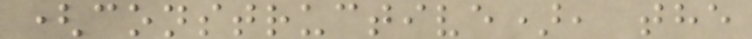(constructive), the
